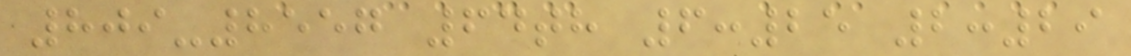809-8557 64th 6:25 2:29
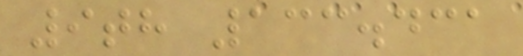9th 133.431
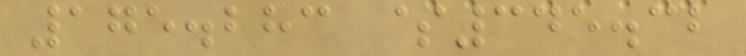175.283 $345.32
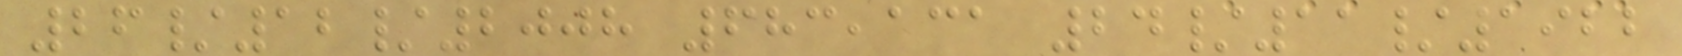26/12/2008 683,131 24/11/1922
